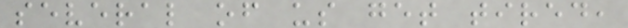several of us get tired,
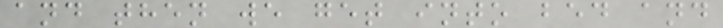and then we get into bed and
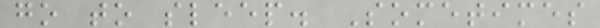go to sleep. Sometimes
